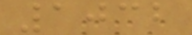1032
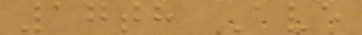17th Ave
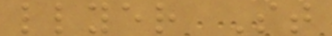llyer St
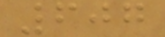607
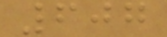607
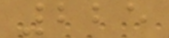225
